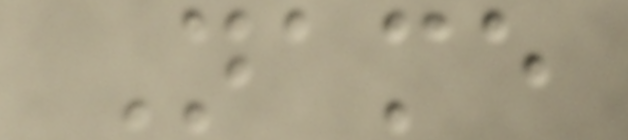Name
